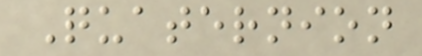Quaternion
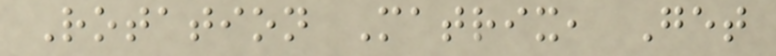Rotation Matrix, Get
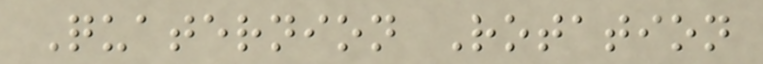Quaternion Rotation
